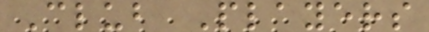Club Players
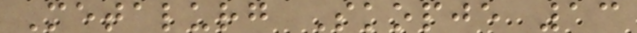Metalurg Skopje 13
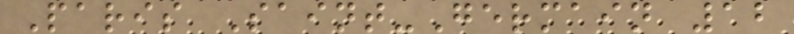Paris Saint-Germain 12
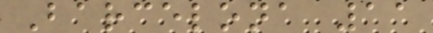Barcelona 11
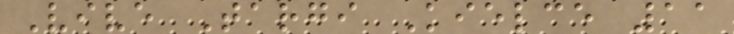Vive Targi Kielce 11
